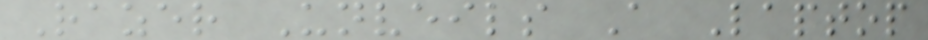Razer Unveils A Laptop
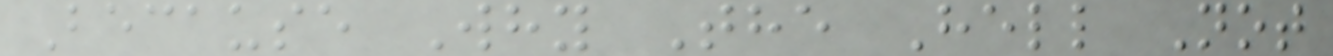Because Why The Hell Not
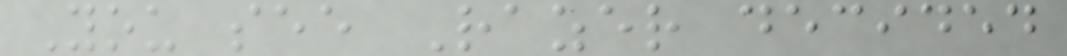You see Razer decided
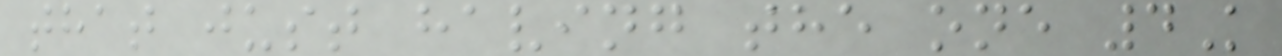that just having the one 4K
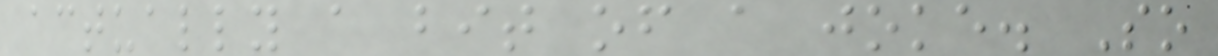actually a bit of a joke. So
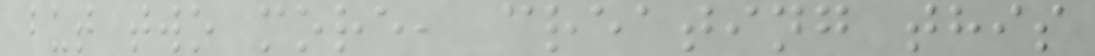but two more, creating this
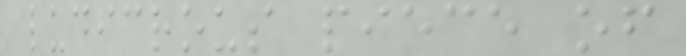ludicrous piece of
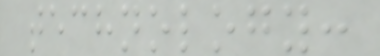technology:
